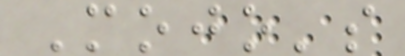Mojo's
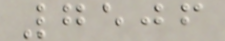7506
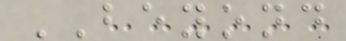BEYOND
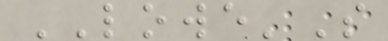LOWE'S
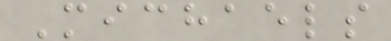Michaels
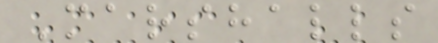Marshalls
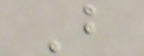B
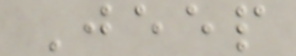Jeep
